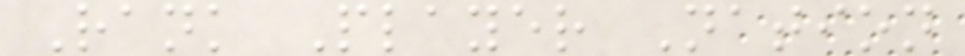Rank Player Nation
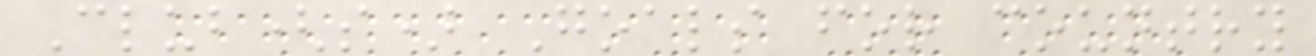Club(s) Goals for country
